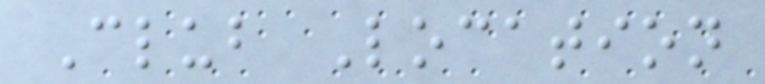Club Location
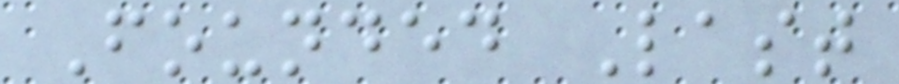Founded Last
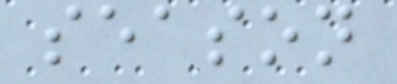season
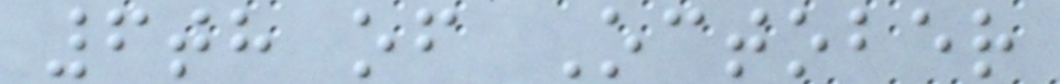6th of October
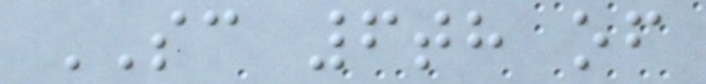SC 6th of
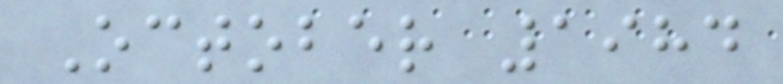October 1984
